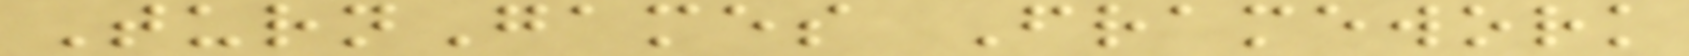TurnGames Framework
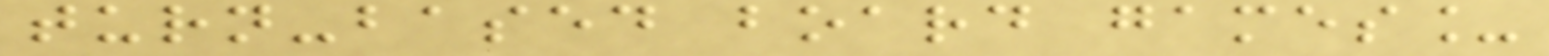turn-based board games_
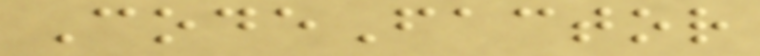CodeFactor
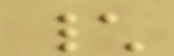\
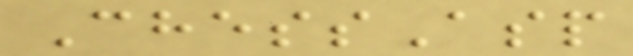ChessAsp
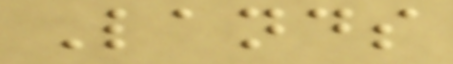Lands
